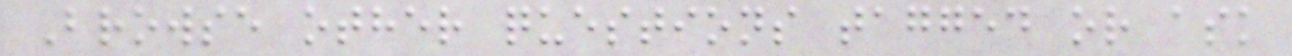Browse other questions tagged or ask
